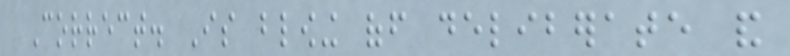Correct. Is blowing off deliberate and
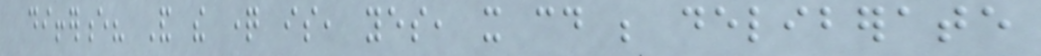difference? And the question is, yes, it could be deliberate
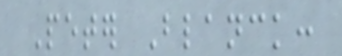Peter Blanck:
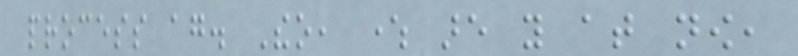process again. Theo, where are you at now,
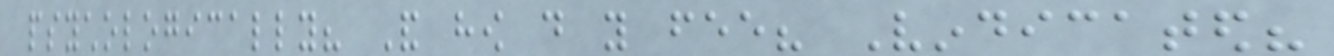psychologically? And how do you fee? Vindicated?
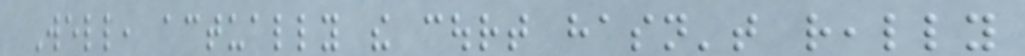Well, actually the court hasn't really
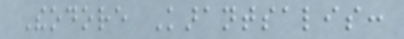Theodore Karantsalis:
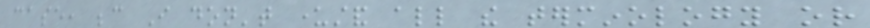case, because I don't understand all the terminology or
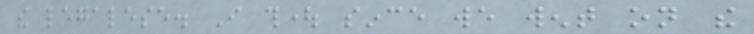the legalese. I thought since we went on the
